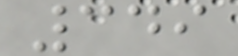349
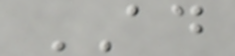AD
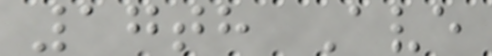17th Ave
